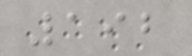192
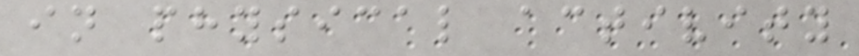in physical activity
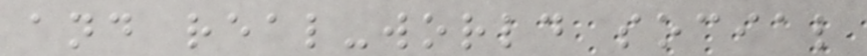and real-world social
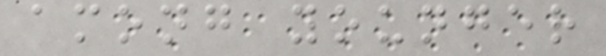among younger
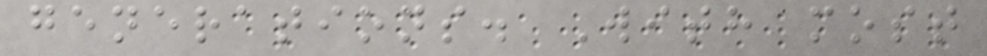generations. With most
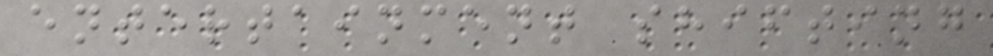entertainment shifting
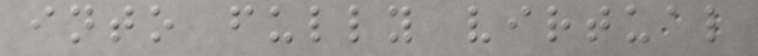into fully virtual
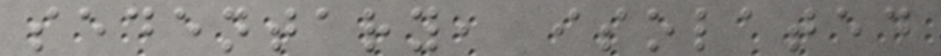sedentary, isolated
